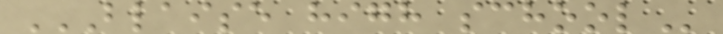BLAISE HIGH SCHOOL
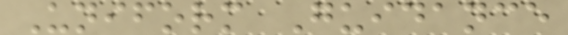Uniform Guidance
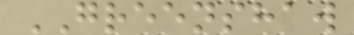GREENSHAW
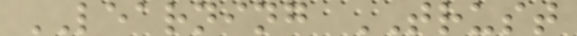LEARNING TRUST
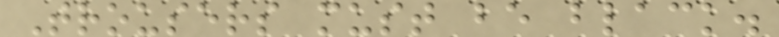Trousers must be black.
